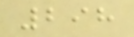298
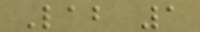Lab 1
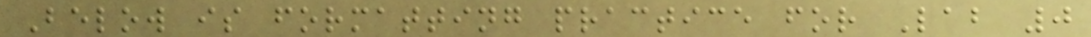Below is formatting practice for Lab 0
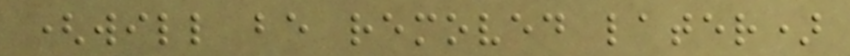(will be removed later)
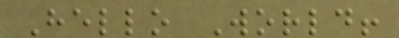Hello World!
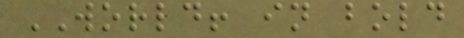WORLD! in bold
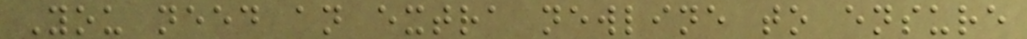You need an extra newline to ensure
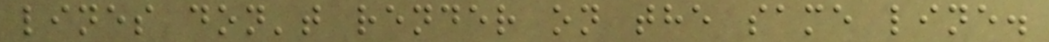lines don't render on the same line.
